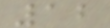12
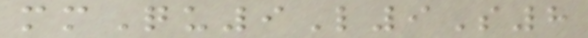mmQu9L9S8
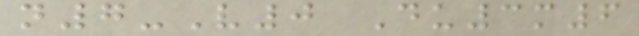n7-V0 Du3m6
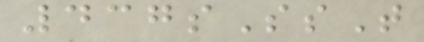437sSsT
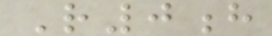R0h
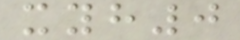xyh0
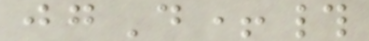jgD+#
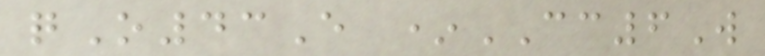qO43E *CC6W
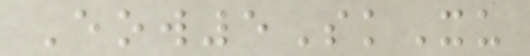Eow5SkXu
